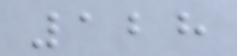128
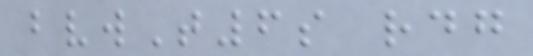bvwT6s rdg
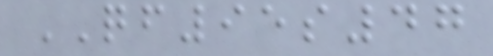QF95s47
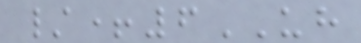/+6UH
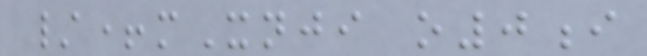/+mXnji o0i
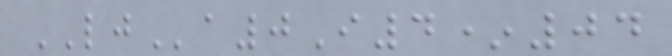LJa0I4*04
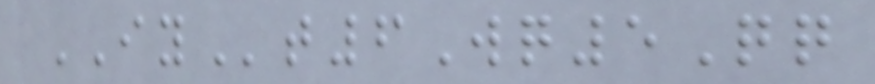IYt6Wq5Qq
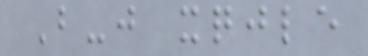B-j xqjle
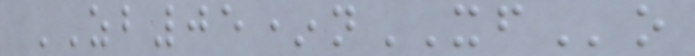ZB05*nXFo
